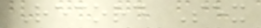Record Sex
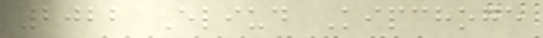2022 Eliud Kipchoge
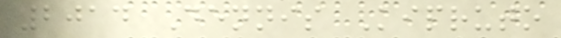2014 Dennis Kipruto
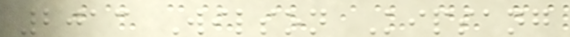2013 Wilson Kipsang
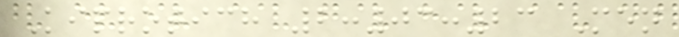Kiprotich 2:03:23 Men
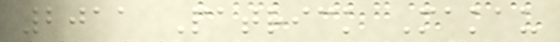2011 Patrick Makau
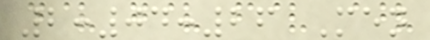2:04:26 Men
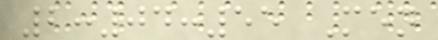2:04:55 Men
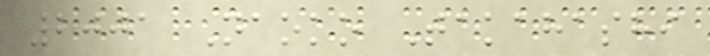2001 Naoko Takahashi
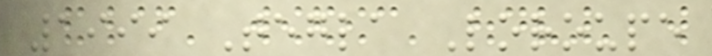1999 Tegla Loroupe
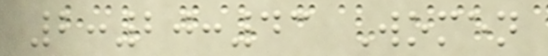2:20:43 Women
